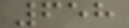658
